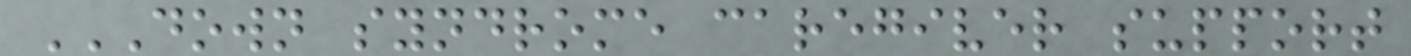DOWN SYNDROME CAREGIVER SUPPORT
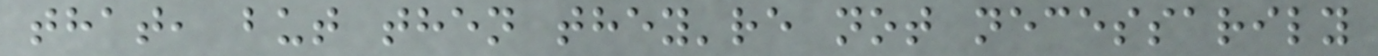that, but then they're not necessarily
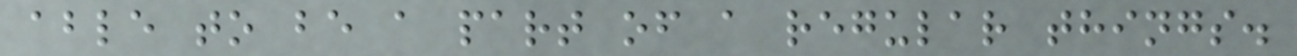able to be a part of a regular things.
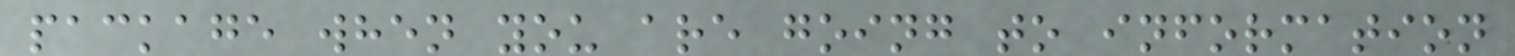package when you are going to information
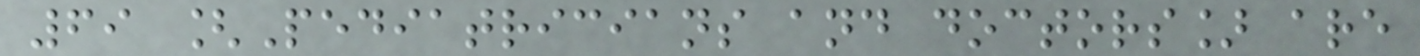69 [Pediatricians and doctors] are
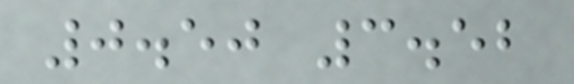0.50 3.52
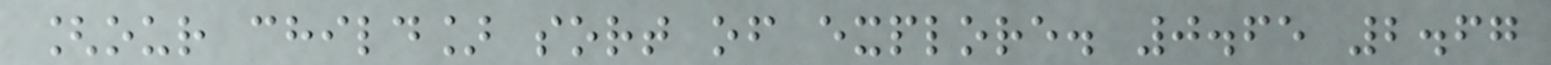[our child] sort of explore. 0.65 2.67
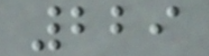229
